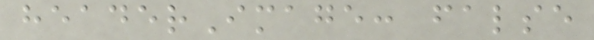headerImage: false
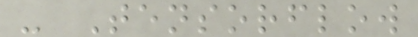- Tensorflow
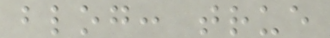blog: true
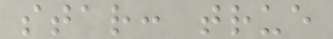star: true
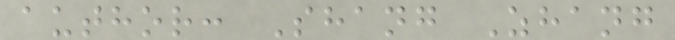author: Shang Zhang
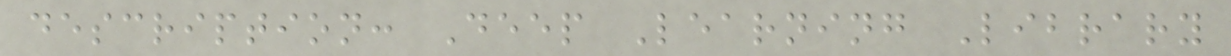description: Deep Learning Library
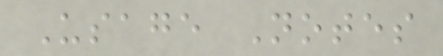Usage Notes
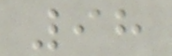98
